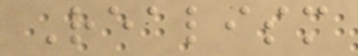Realism
